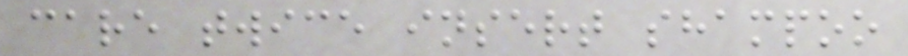care twice insert shampoo
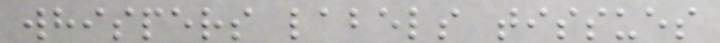whispers labels tissues
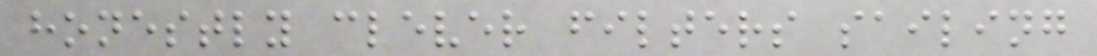honestly clever filters sailing
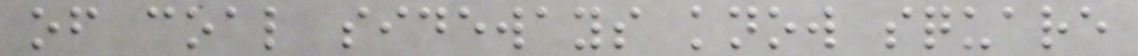of coal sideways know square
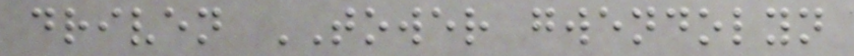driven TOWER gwendolyn
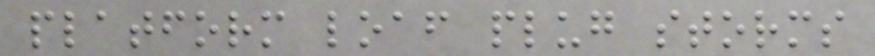platform loaf plug storms
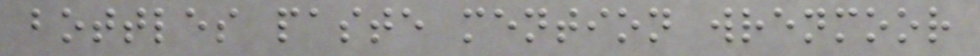bottles paste mention wrenmoor
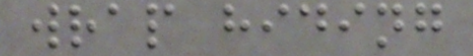wrap hiding
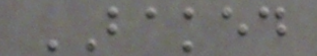BAKED
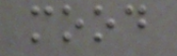mood
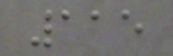115
